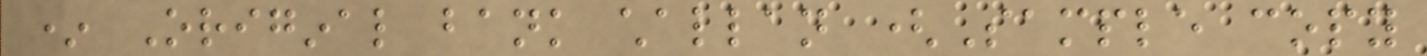* Original bank challan (Sample copy
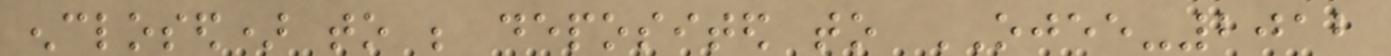enclosed) to be deposited to OJEE-2012
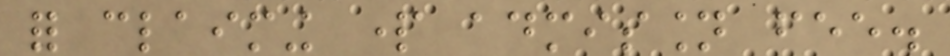for claiming part admission fee.
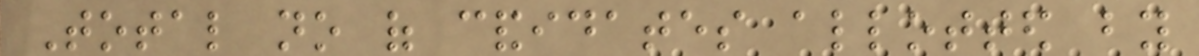Total no of candidates allotted by
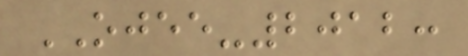OJEE-2012:
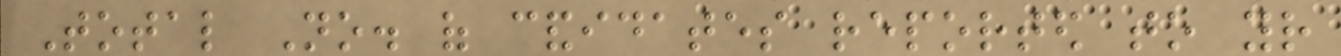Total No. of candidates reported to your
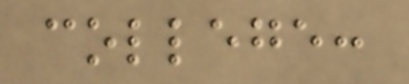college:
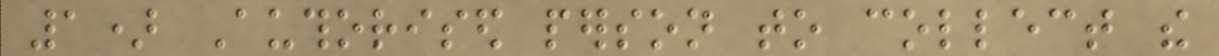1) Authorised person to collect the
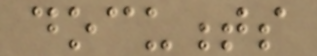documents
